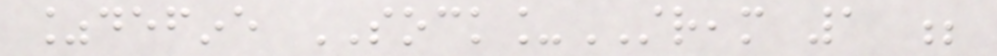%define SOCK_STREAM 1 ;
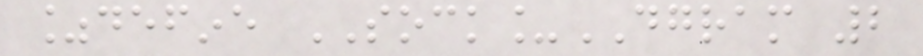%define SOCK_DGRAM 2
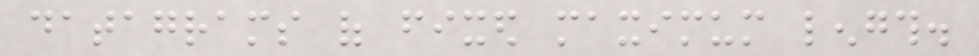datagrams of fixed maximum length.
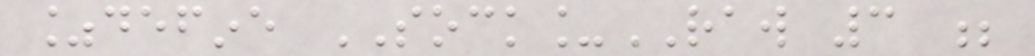%define SOCK_RAW 3 ;
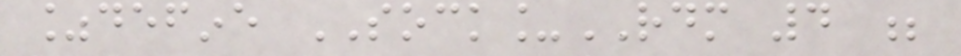%define SOCK_RDM 4 ;
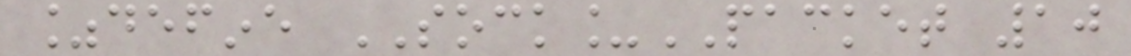%define SOCK_PACKET 10
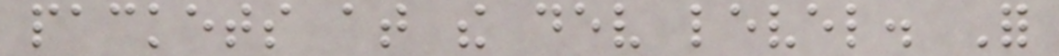packets at the dev level. For
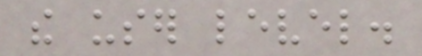the user level.
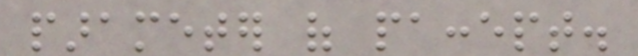parameter of paccept.
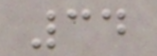34
